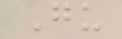Gu
